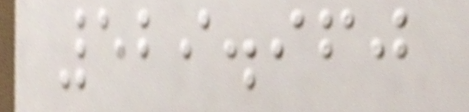529.960
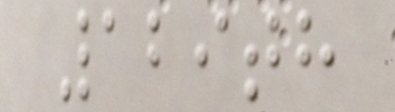129th
